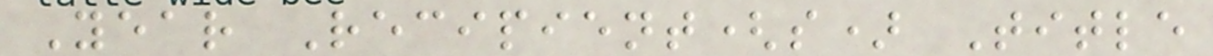Year Recipient(s) Title
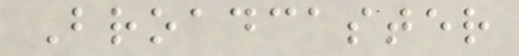Broadcaster
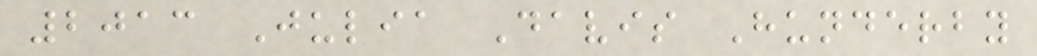2013 Julia Davis Hunderby
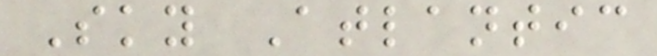Sky Atlantic
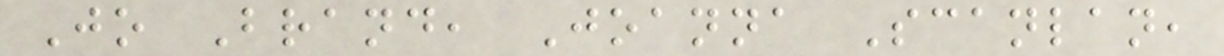Jo Brand, Joanna Scanlan,
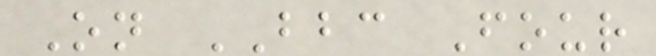On BBC Four
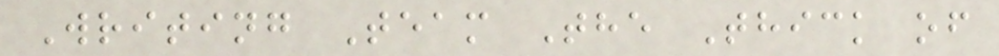Writing Team The Thick of
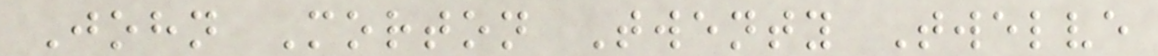John Morton Twenty Twelve
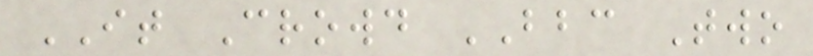IT Crowd BBC Two
